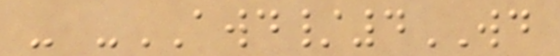- -AWD/4WD
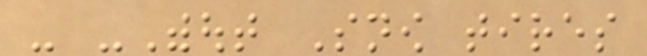- -Without Snow tires
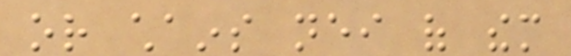or chains neither of them
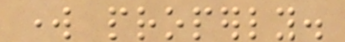work properly.
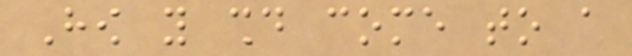How you should come to a
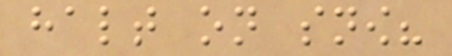halt on snow?
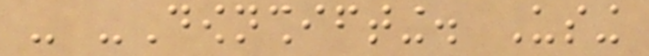- -Downshifting. Using
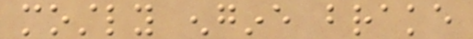mostly engine brake
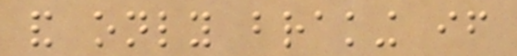and only braking if
